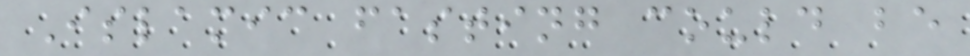Islamic fasting could be
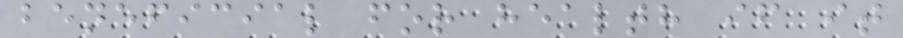beneficial for health if it
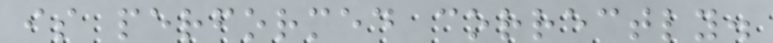is performed correctly.
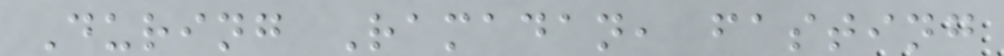During Ramadan, fasting
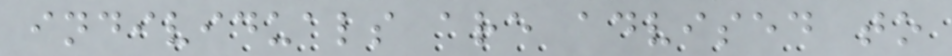individuals are advised to
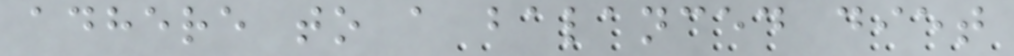adhere to a balanced diet
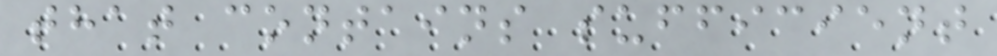that contains sufficient
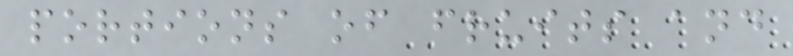portions of fruits and
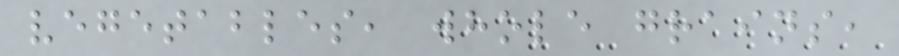vegetables, whole grains,
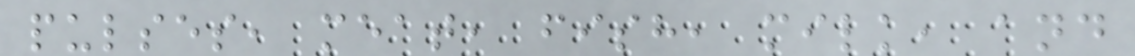pulses, meat, fish, milk, and
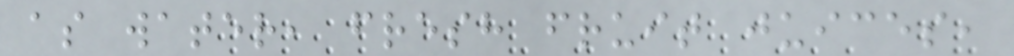as water, fresh fruit juices,
